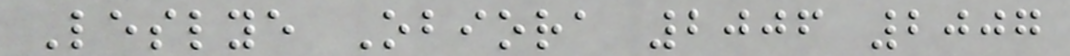Leslye Obiora 2006 2007
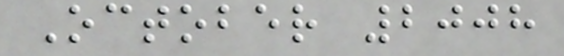October 2008
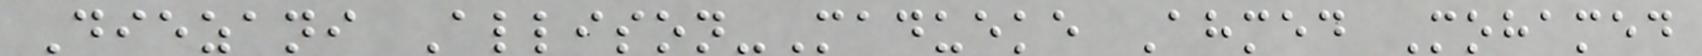Diezani Allison-Madueke Ahmed Mohamed
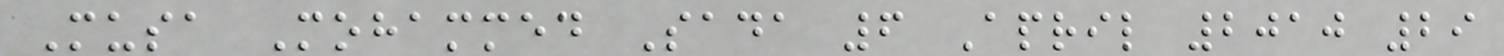Musa Mohammed Sada 6 April 2010 29
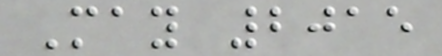May 2015
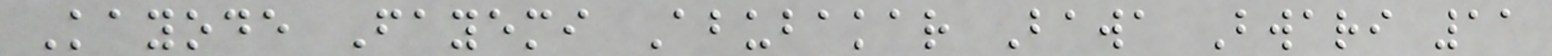Kayode Fayemi Abubakar Bawa Bwari 11
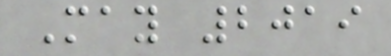May 2019
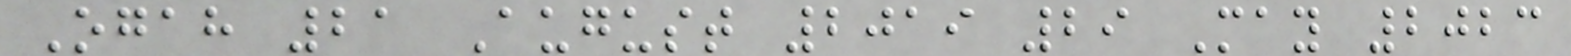Ogah 21 August 2019 29 May 2023
